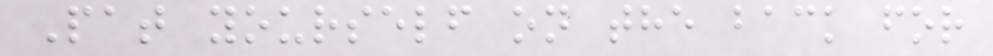Pat yourself on the back for
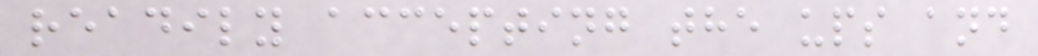readily accepting the ups and
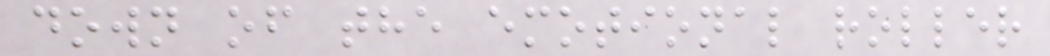down of the emotional roller
